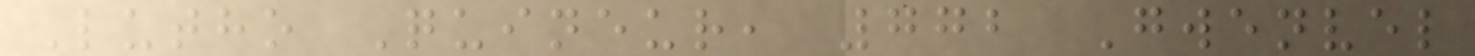Lutho Quineur, 772 Gwenvel
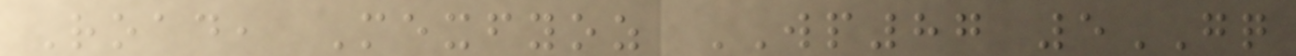Road, Mexfyoz WP87 5GQ
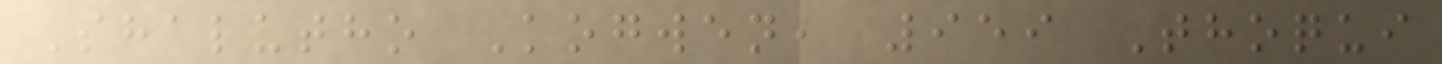Shalutho Kogwen, 959 Thoqui
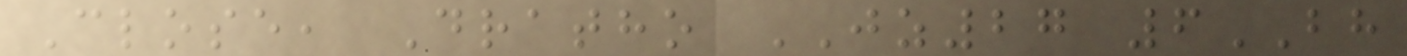Close, Dratho JZ27 6BH
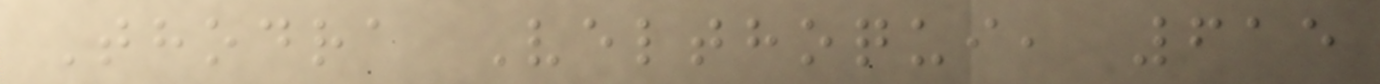Thodra Velthoqui, 615
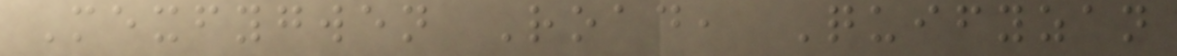Mexfygwen Road, Quifyzan
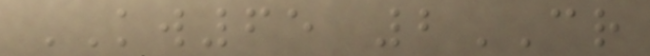KW65 2CR
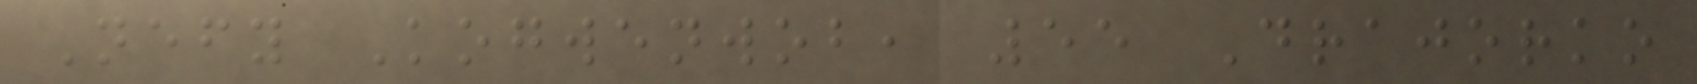Nefy Kogwenwob, 55 Drajorko
